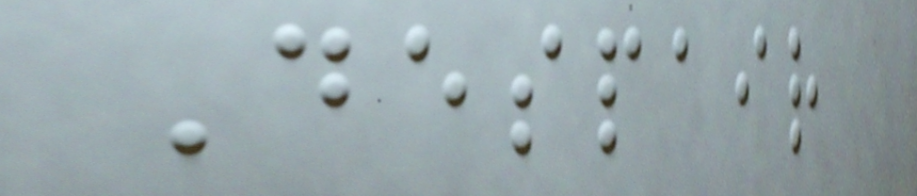Despair
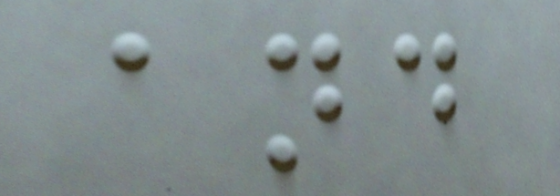and
